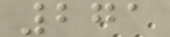271
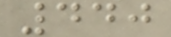440
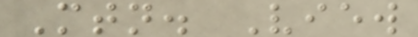Mtn. View
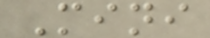Mini
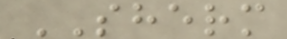SHERM
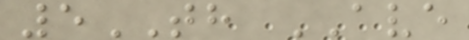5TH AVE
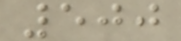500
